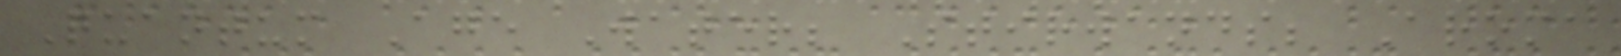Quantum Age Water; Stirwands; Aroma
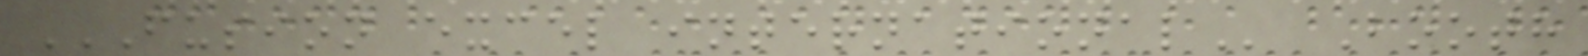FUSION EXCEL INTERNATIONAL Booth
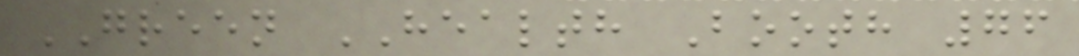GREEN HEALTH Booth 76
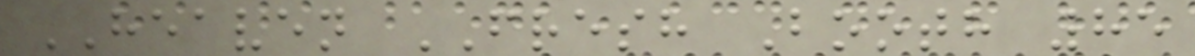HEAVEN FRESH Booth 85
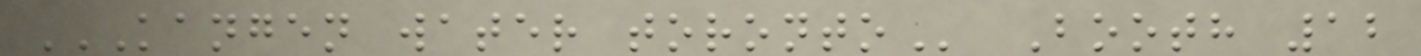KANGEN WATER TORONTO Booth 12
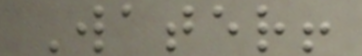Water!
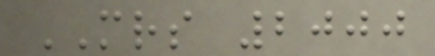MRS 2000
